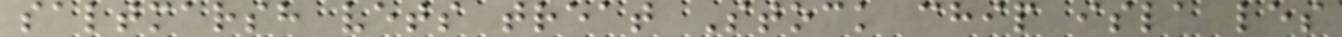saltmarsh vets treat Stock chip isla les
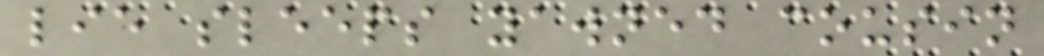lie sleeps yawned cousin
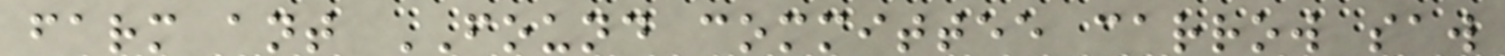farm ant FOUND committee carrow saw
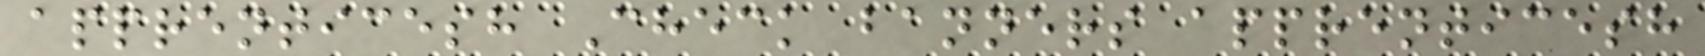apprenticesh Check banners apprenticesh
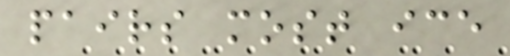pairs most ice
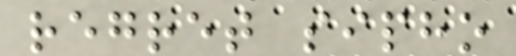regret sipho
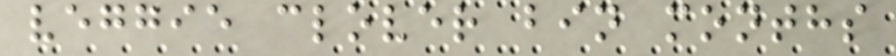veggie clover bin months
